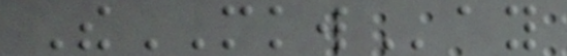TheMKWay
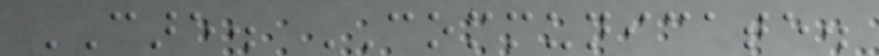CARE. COMMUNICATE.
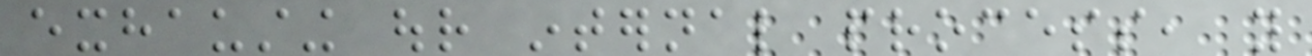exhausting our internal process, you
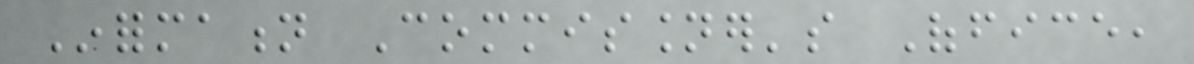Information Commissioner's Office,
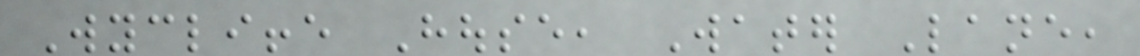Wycliffe House, Water Lane,
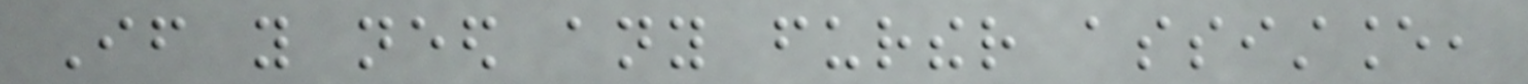If you need any further assistance,
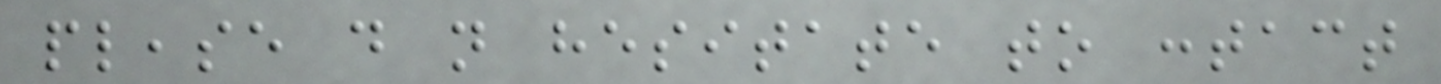please do not hesitate to contact
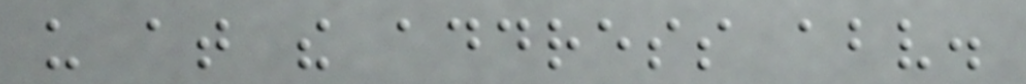us at the address above.
